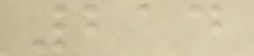214
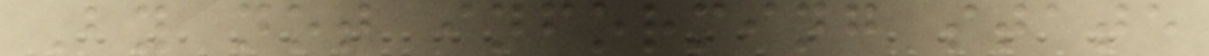By not informing state
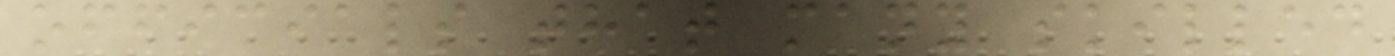officials that many skilled
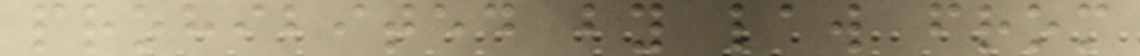prohibited by law from
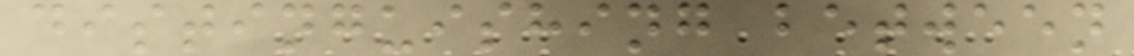distinguishing between
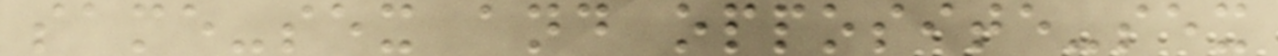same-sex and opposite-sex
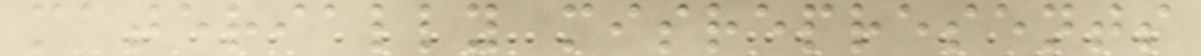materially misrepresents
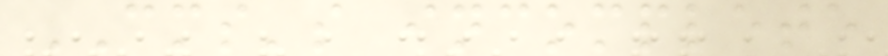CMS's incomplete
